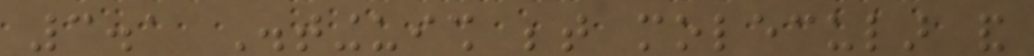3.1 Distinguish between molecular and
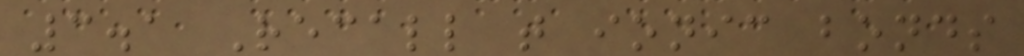3.1 Recall that ionic bonds
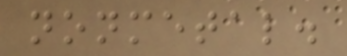nonmetal.
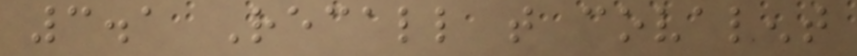3.1 Recall that covalent
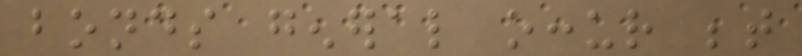bonds general occur between
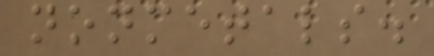nonmetals.
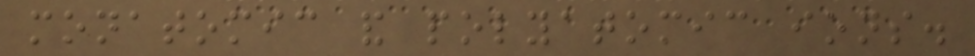monatomic and polyatomic ions.
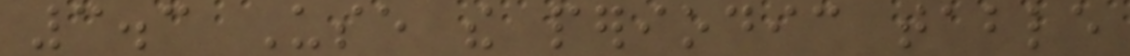3.3 Use the periodic table
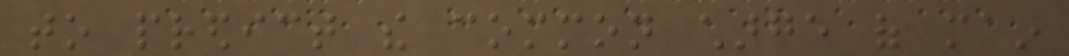to predict the common charge of main
